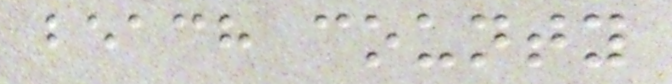beach county
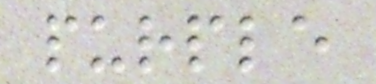purple
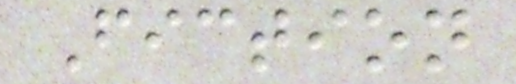Fiction
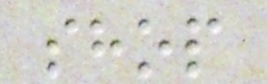shop
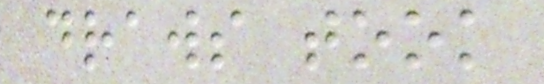draws took
